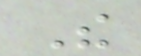The
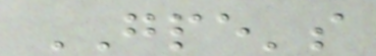GPE's
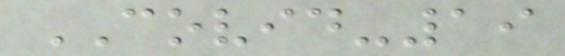COVID-19
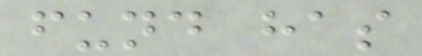fund has
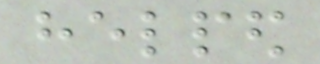helped
